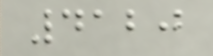4120
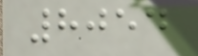8054
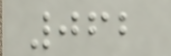062
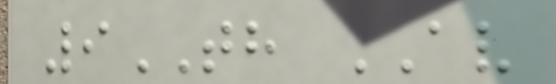9TH AV
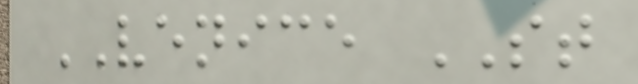VENICE ST
